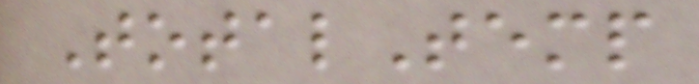TotalTemp
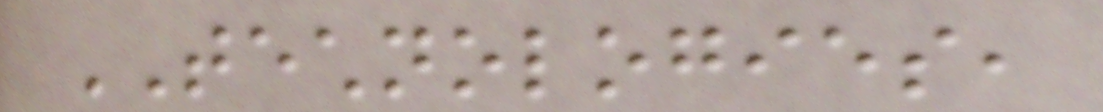TECHNOLOGIES,
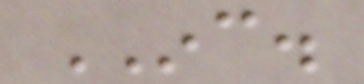INC.
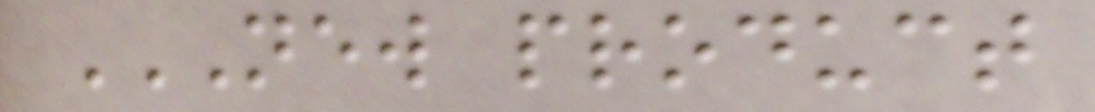NEW PRODUCT
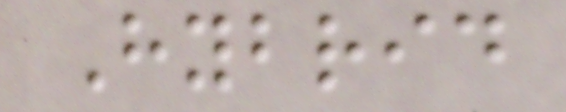Hybrid
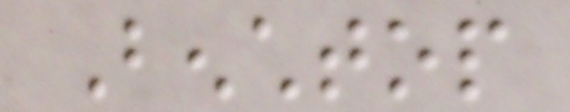Benchtop
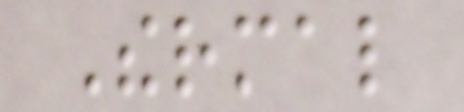Thermal
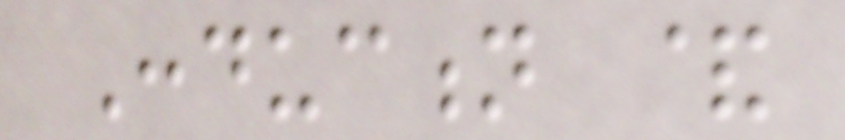Conduction &
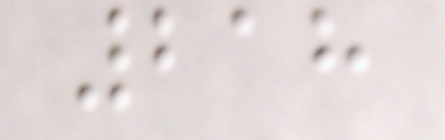218
